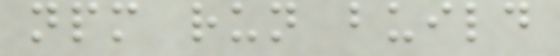npm run build
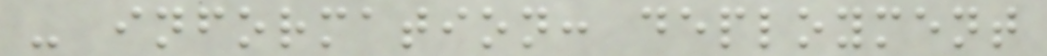- information: deployment
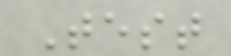Test
